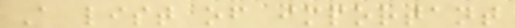A list of important
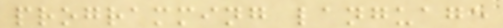programming language
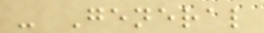- General
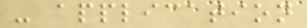- application
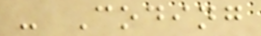- Coding
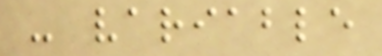- variable
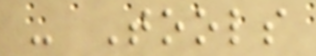- Tools
